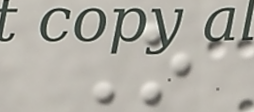O
